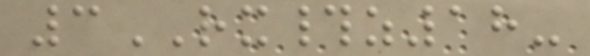3RX#z18-
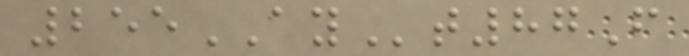255AYt87F
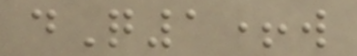dQ1+w
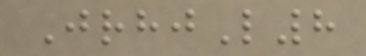JrhjL8
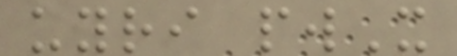uyri pwX
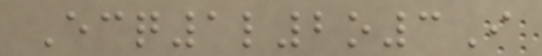Ecq1l2o3I
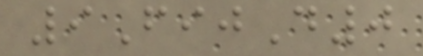9FijD0
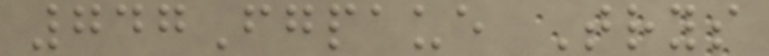747Fgpaue Trys
